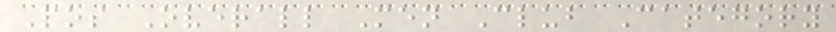Pos Overall Men Club Category
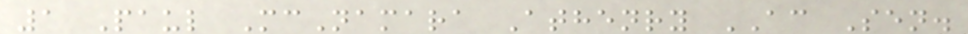1 Paul McNamara Athenry AC Sen.
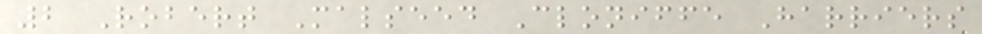2 Robert Malseed Cloniffe Harriers
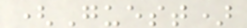(Guest)
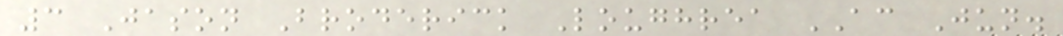3 Jason Broderick Loughrea AC Jun.
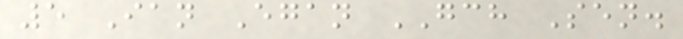5 Ian Egan GCH Sen.
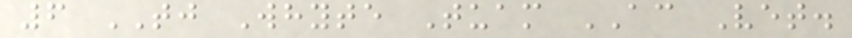6 TJ Whyte Tuam AC Vet.
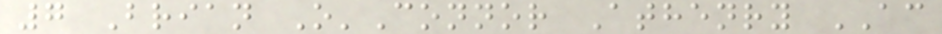7 Brian O'Connor Athenry AC
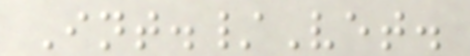Int./Vet.
